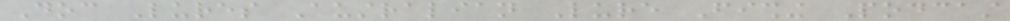Doc Lures Australian Lure Fishing Podcast
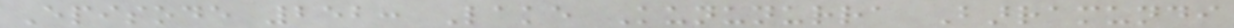Episode 252: Lake Kununurra Barramundi
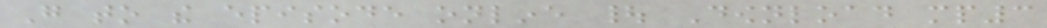Go to the episode online | Download mp3
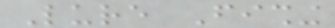Lure Fishing
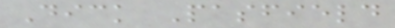Dick Pasfield
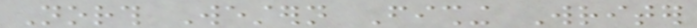North Western Fishing Writer
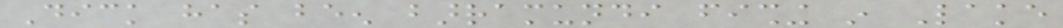Dick has been barramundi fishing in Lake
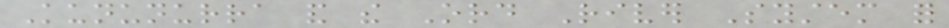Kununurra and the Ord River System for
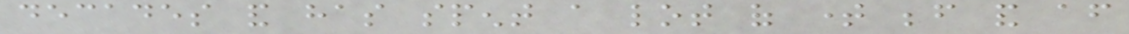decades and has spent a lot of time before and after
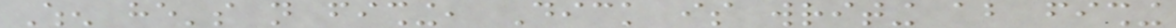When he's not fishing, Dick is writing about fishing
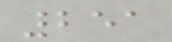251
